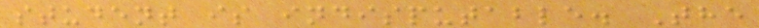student is indisputable. The
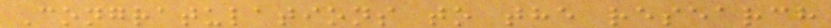Congratulations to the research
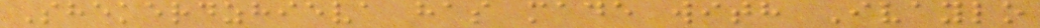Shekerdzhieva has made with Ivaylo
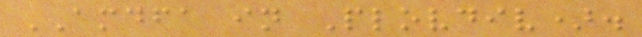AMDFA in Plovdiv).
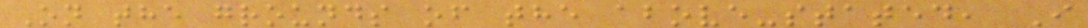On the grounds of the above-stated, I
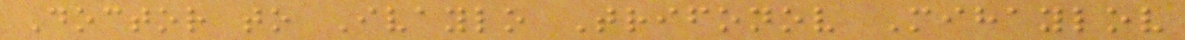Doctor to Ivaylo Trifonov Mihaylov
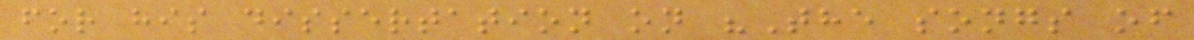for his dissertation on "The songs of
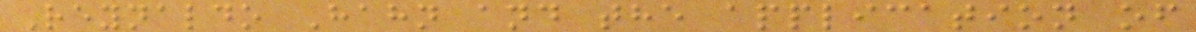Reynaldo Hahn and the application of
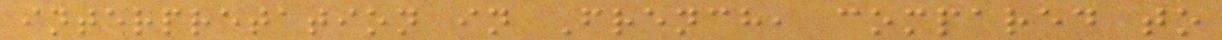interpretation in French, compared to
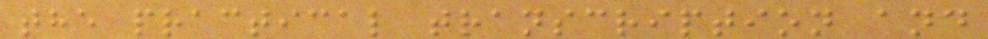the practical transcription and
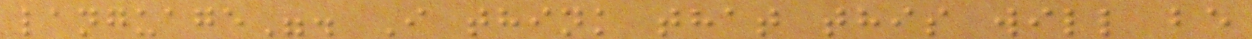language". I think that this will be
